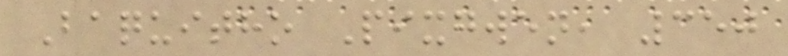Baquitho Pixgwen, 350
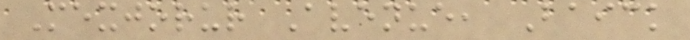Mexjorur Avenue, Baick
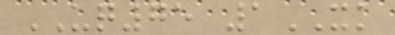UQ75 1XK
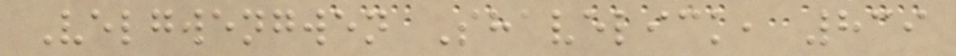Velgwengwen Shavelick, 839
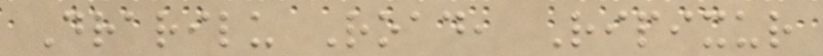Drarilu Road, Ripixur
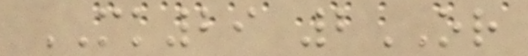MK29 2OR
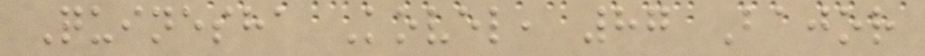Quinesha Kovel, 87 Bajor
